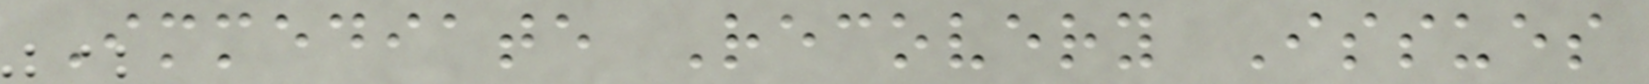Immediate Recovery Issues
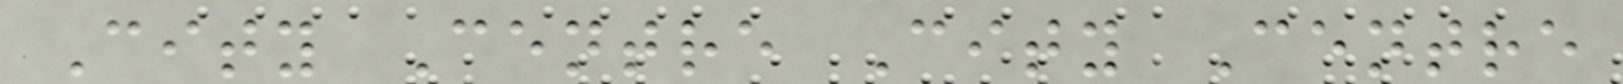City Centre City Centre
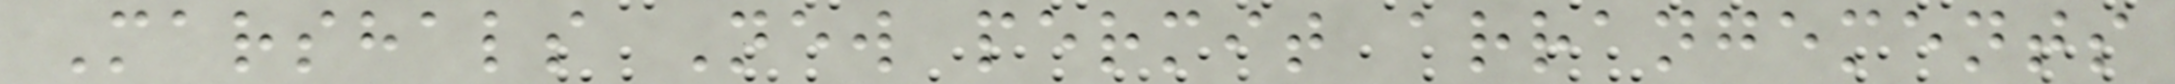Marshals New permit arrangements
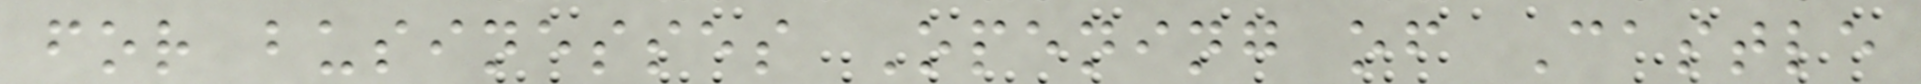for businesses Opening of Castle
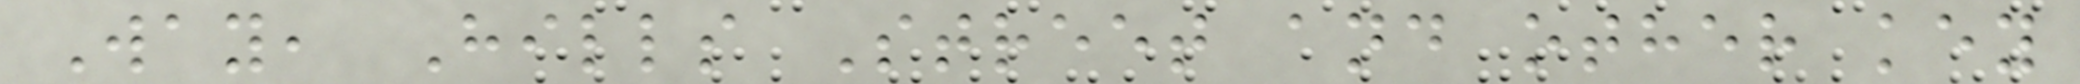Way, Hills Street and other key
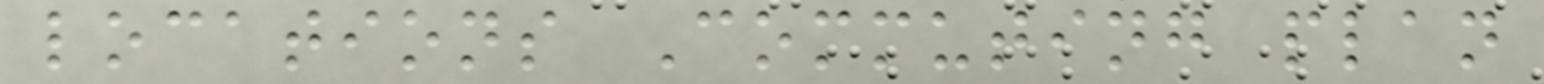locations Commuting plan
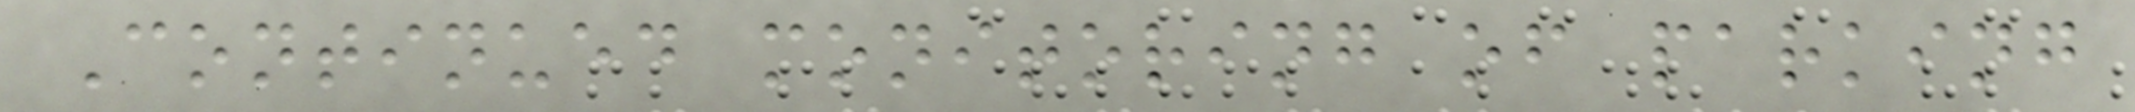Continued monitoring of parking
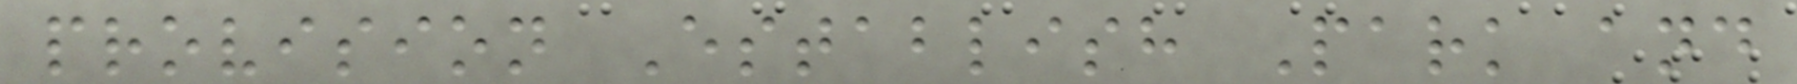provision Establish Park and
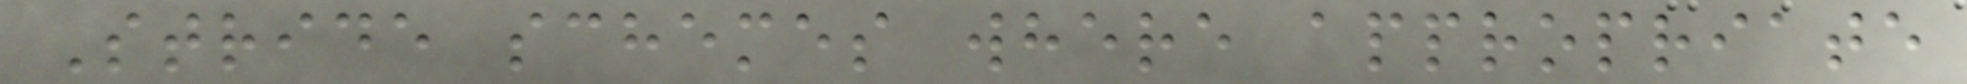Stride schemes where appropriate
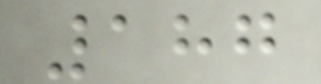187
